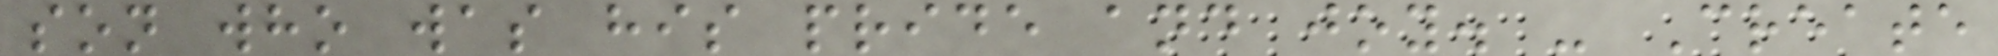son who was his pride and joy. - Create
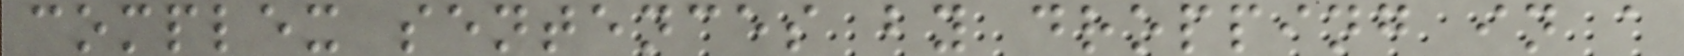complex sentences by dropping in a
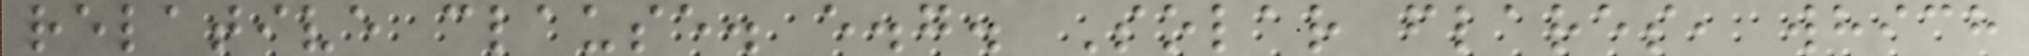relative clause. e.g. Solar flares, which
